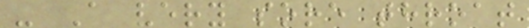- A very sore throat
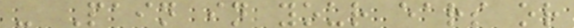- Pain in your ears or
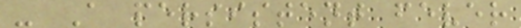- A persistent fever
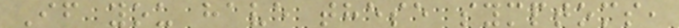If you have these symptoms,
